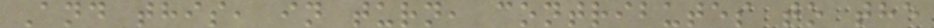And this, in turn, contributes to the
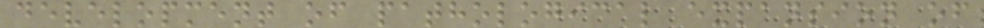development of pathological expansion of
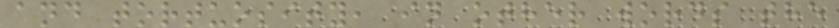and tortuosity, in other words the
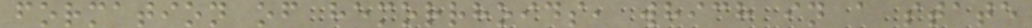formation of hemorrhoids, which in a state
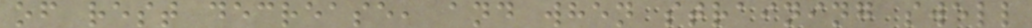of rest decrease, and when straining swell
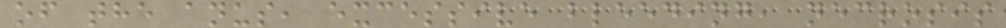of the anus, excessive bleeding, necrosis
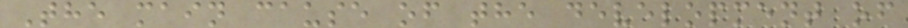The main cause of the development of
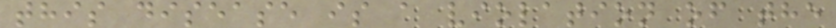this disease is a violation of the
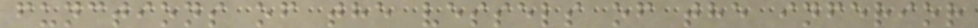functions of the vessels of the inferior
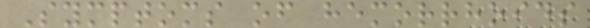Symptoms of hemorrhoids
